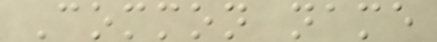Common name
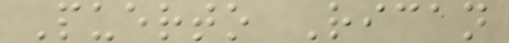Puerto Rican
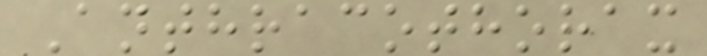Anthracothorax
